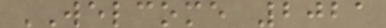WELCOME 2021
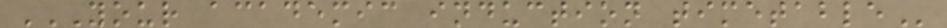YOUR ACADEMIC INDUCTION TIMETABLE
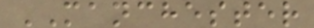MANCHESTER
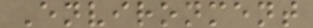Environment
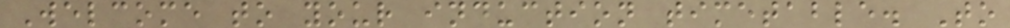Welcome to your induction timetable. To
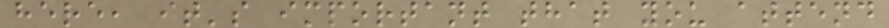here, it's important that you attend
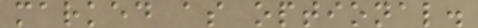marked as optional.
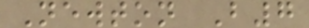Newton B7
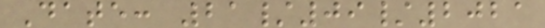Date: 21/09/2021
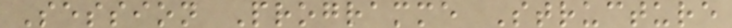Session Programme Structure
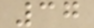37
